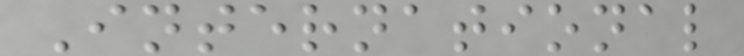International
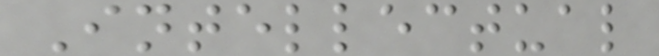Intellectual
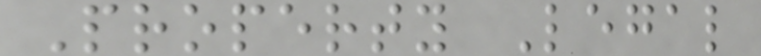Property Legal
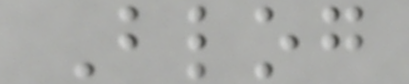Blog
